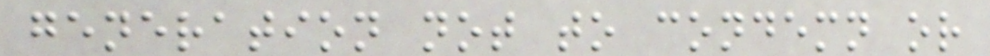generation not to condemn or
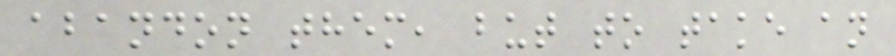abandon them, but to take an
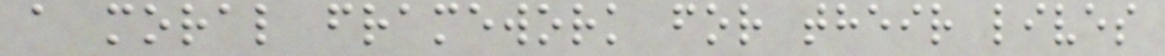a moral framework for their lives
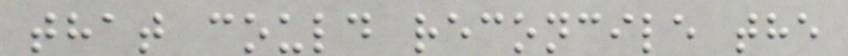that could reconcile the
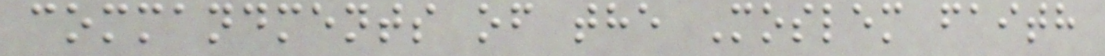commandments of the Moslem faith
